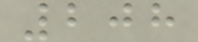208
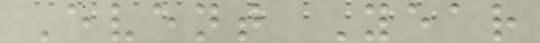Event Year
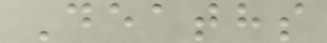Deaths
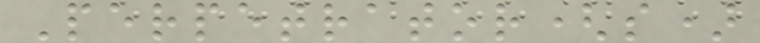Perpetrator(s)
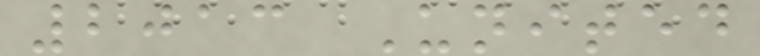2013 United
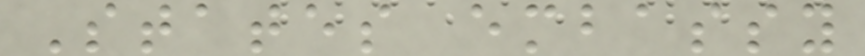States embassy
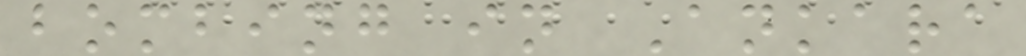bombing in Ankara
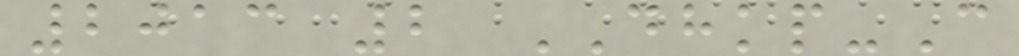2013 2 DHKP-C
